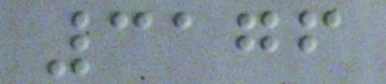3176
